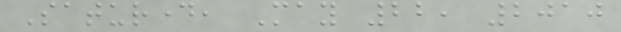Saturday, May 22, 2010
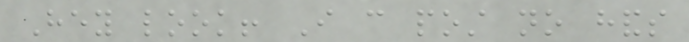Hey look! I can post no hands
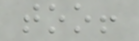too!
